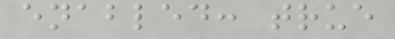enabled: true
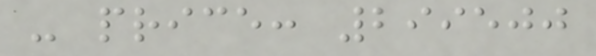- price: 299500
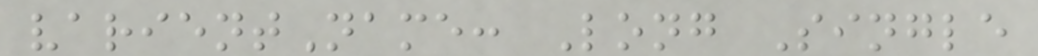varientName: Long Single
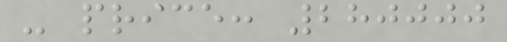- price: 280000
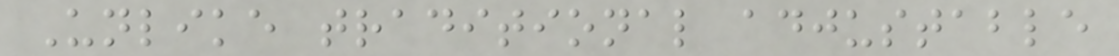Unlike traditional adjustable
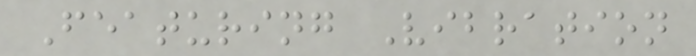Featuring Vibration
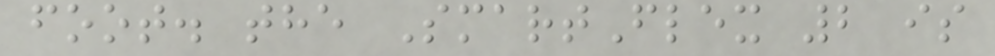foot. the SmartFlex 2 is
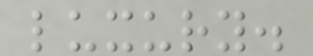luxury.
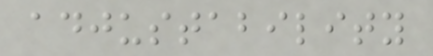adjustability
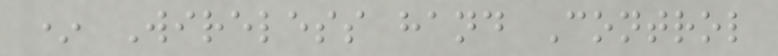* Wireless hand Control
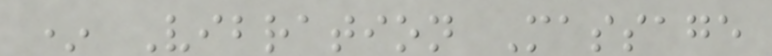* Vibration Massage
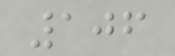106
